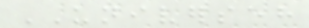UNIVERSEH
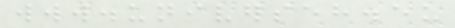www.universeh.eu
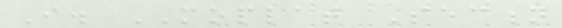I. MOPLAT Section
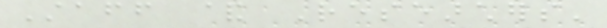Staff & Researchers'
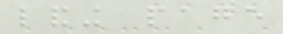landing page
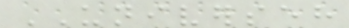UNIVERSEH
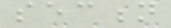section
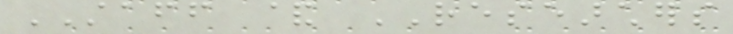STAFF & RESEARCHERS
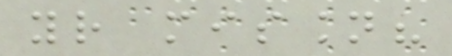your mission?
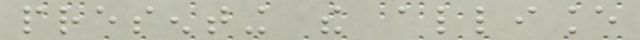presenting the alliance
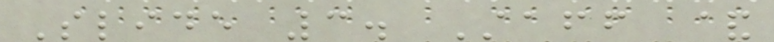Slide 3. Staff &
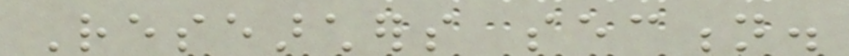Researchers section.
